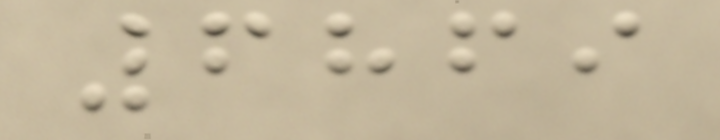6869
